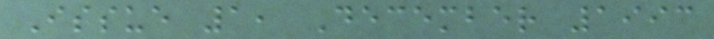Issue 1, December 1993
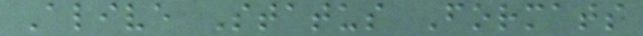Alive Status Formats
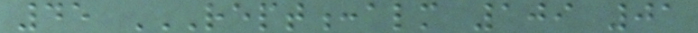45 REPT:ALM 109 01
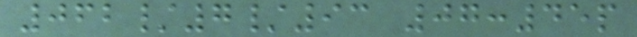062/7/93 07:45p
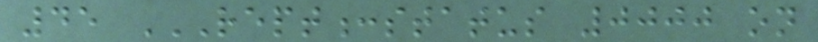45 REPT:STATUS 0000 ON
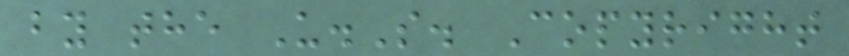by the U.S. Copyright
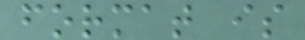format is
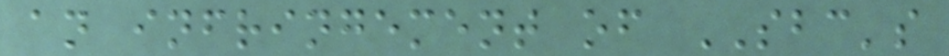an infringement of SBC's
